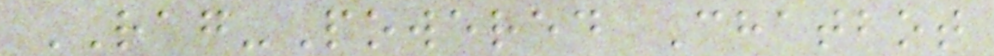RAG-Powered Chatbot
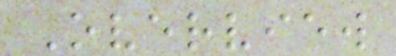Overview
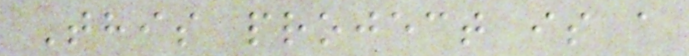This project is a
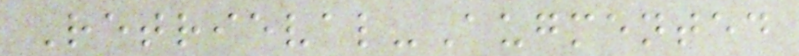Retrieval-Augmented
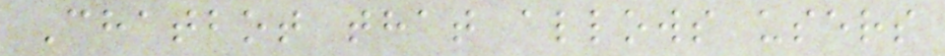Chatbot that allows users
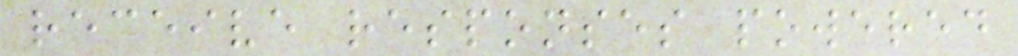receive responses powered
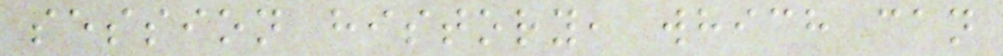session history, which can
